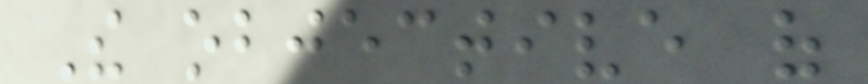The objective of
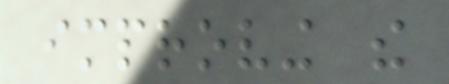improving the
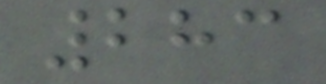283
